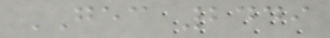GEC 2449
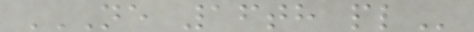NE 16TH PL
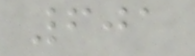601
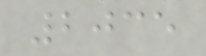2035
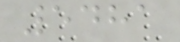5481
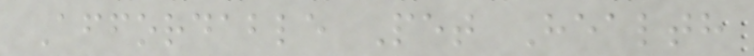Affordable Pet Health
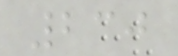230
